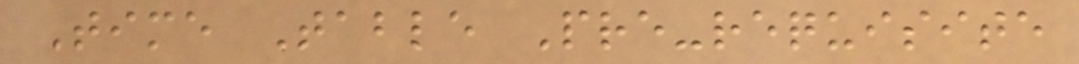Time Table Pre-requisite
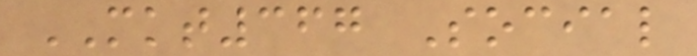MKT367 Social
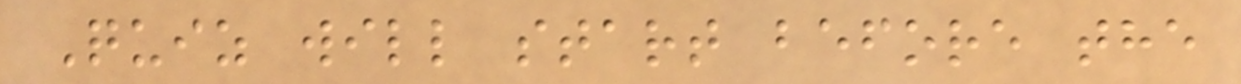Quiz will start before the
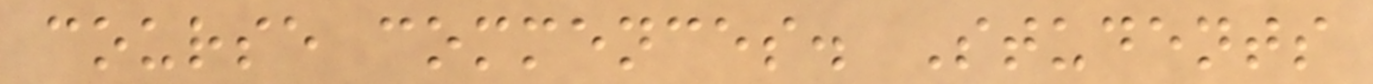course commences. Students
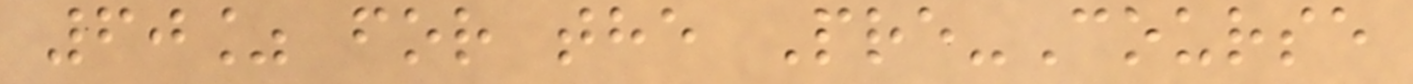60% for the Pre-Course
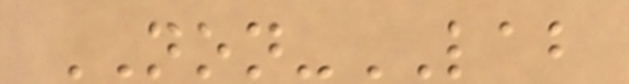NON-LAB
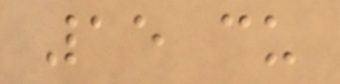15 cu
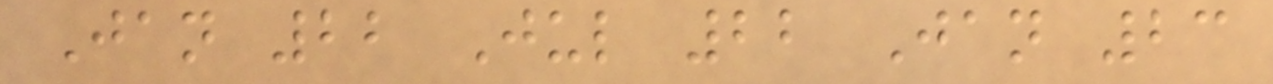Jan 22 Jul 22 Jan 23
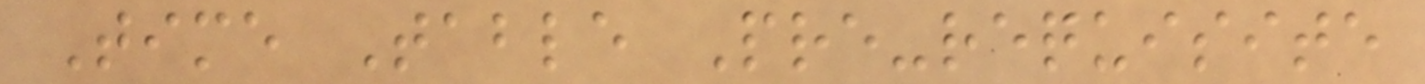Time Table Pre-requisite
